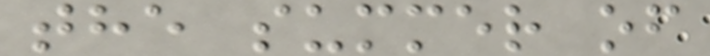the summer of
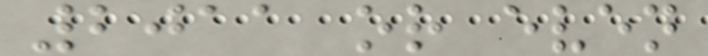2011 or even
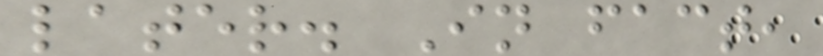later. In fact,
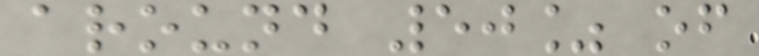around 50% of
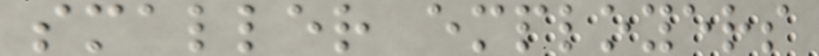smaller employers
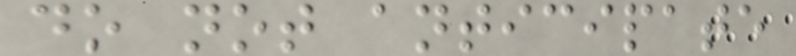do not anticipate
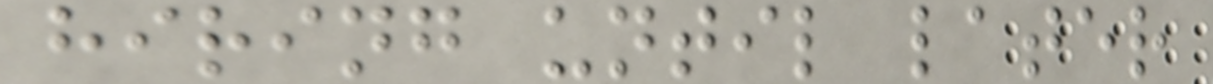hiring until later
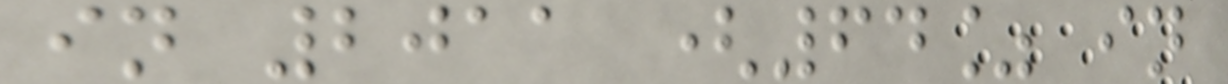in 2011 (64% in
